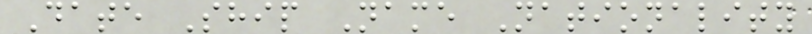Date Ship Name Nationality
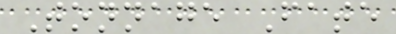Tonnage Fate
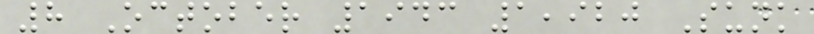8 October 1943 1,920 Sunk
